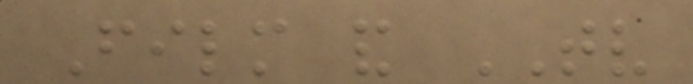Film and TV
